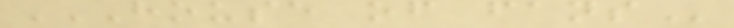HOUSE OF FANS
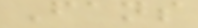Fans
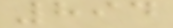894
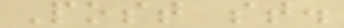Post st.
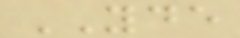YDE
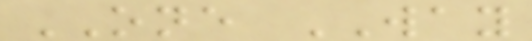ONE WAY
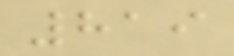819
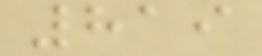819
